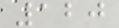120
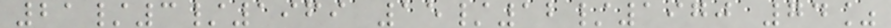21/3/1969 15/12/1970 74%
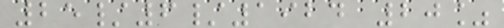25/6/1924 20%
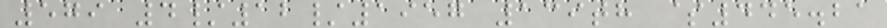579 4/12/1957 139th $445.21
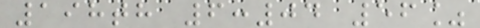198th 6:04 56%
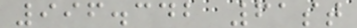996.342 61st
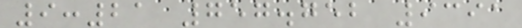9:21 757.752 9391
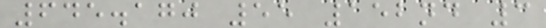645.170 55 152nd 3
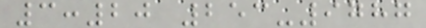3:20 253-9787
